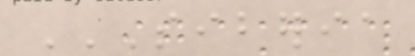SIBERIA
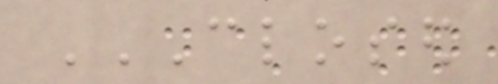CLOSED
